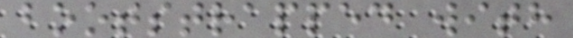bootstrapped with
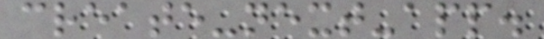create-next-app.
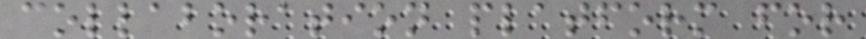collaboration platform for
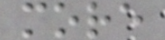more
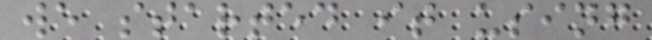we started it using
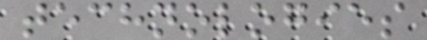technologies
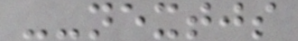--nextjs
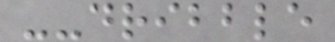--dribble
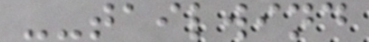--tailwind
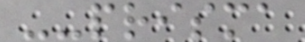--prisma
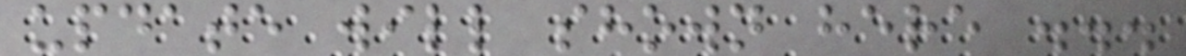update will shown here ...
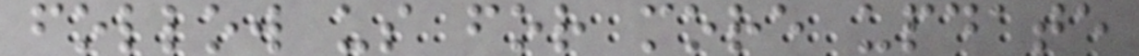follow us for more update
